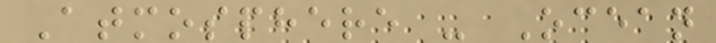Atmosphere - Ocean
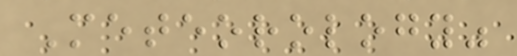Meteorology"
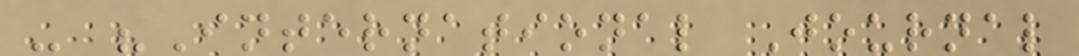- "International Journal
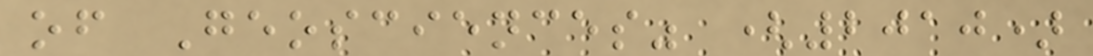of Geosciences" (2010)
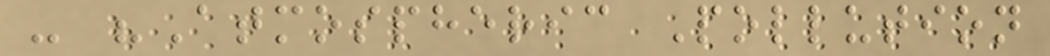- "Atmospheric Pollution
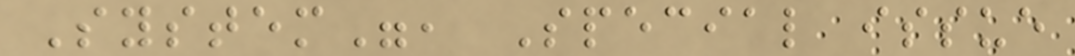System", Special issue
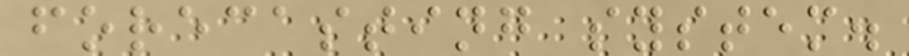forecasting system.
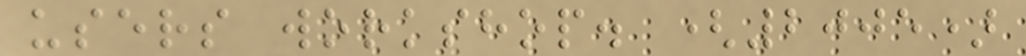users workshop. (2005)
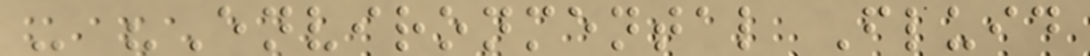- "Environmental Fluid
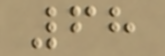68
